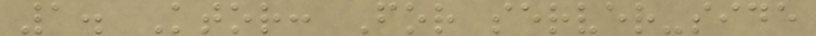1. Ktor: For server-side
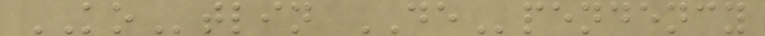KOtlin DEpendency
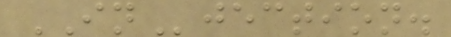INjection.
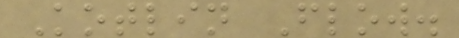Kotlin Flow.
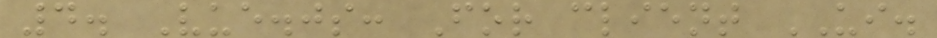4. Vue.js: For client UI.
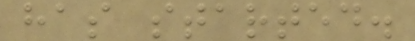has started.
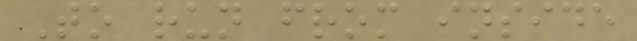To run from inside
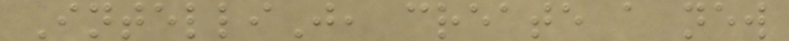IntelliJ, create a new
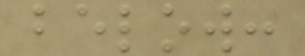below:
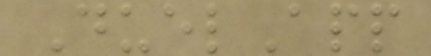DuelApp
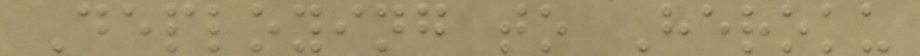Deploying to Heroku
